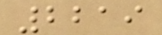2219
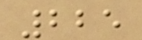225
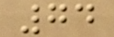74
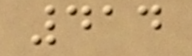414
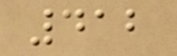412
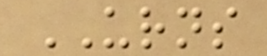URNS
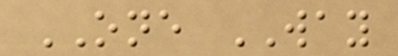ONE WAY
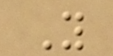Y
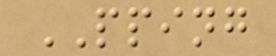PPING
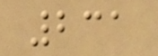231
